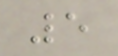5
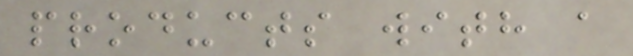products with a
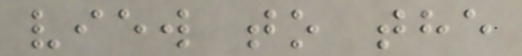view to the
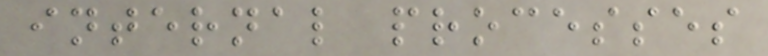internal processes
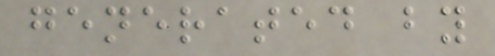generated by
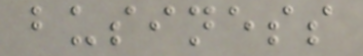business
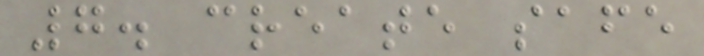7. create safe
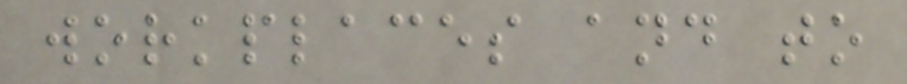workplaces and to
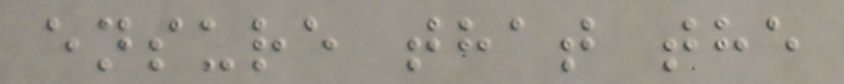ensure that the
